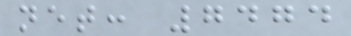net: 7474
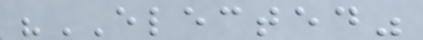"ELECTED"
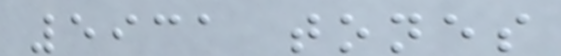5931 tones
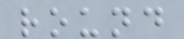round
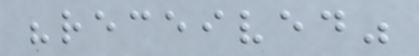"received"
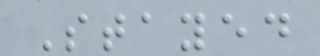Stayed
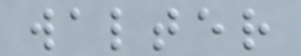walter
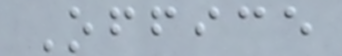Office
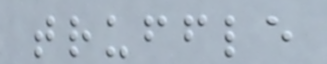truffle
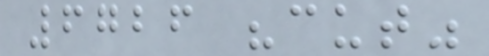6726 "cut"
